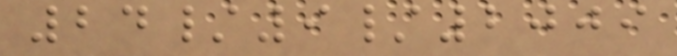24/9/2009
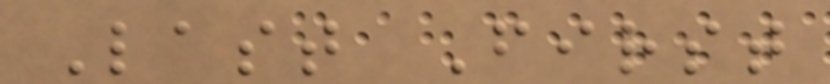Last First
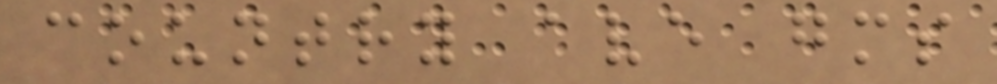country ave gms
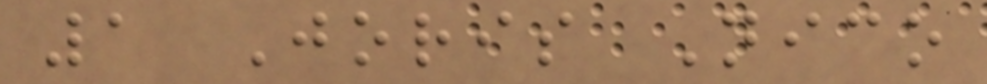1 Joris Nico
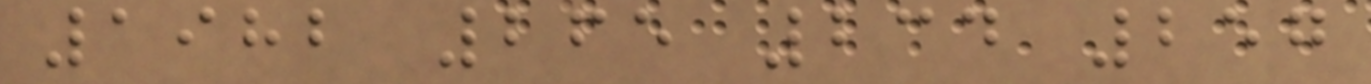1982 265 234 257
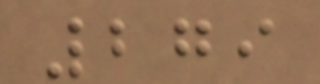279
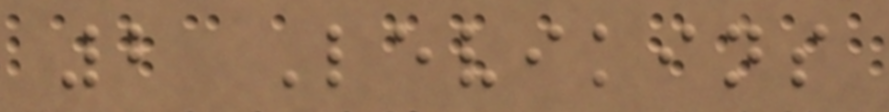2 Levikins
